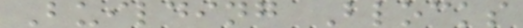Building Blocks
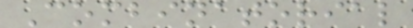Combinatorial
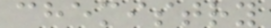chemistry
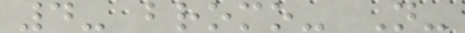4- bromo- N-
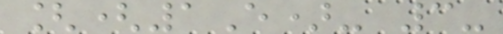[(1E)- 3-
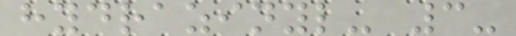hydrazinyl- 3-
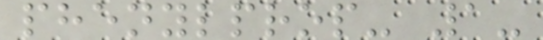phenylprop- 1-
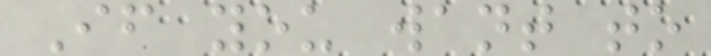If you want to
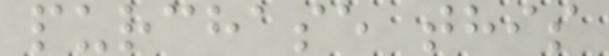purchase this
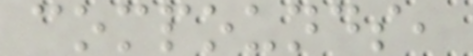compounds,
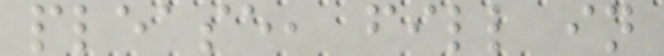please, fill in
